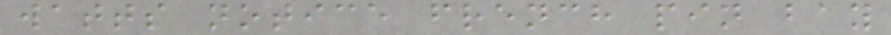watts notice french pin bay
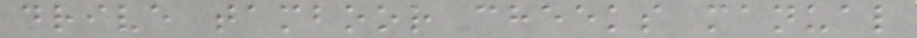drive tamboor cheeks manual
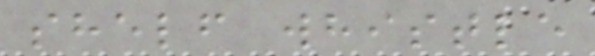shelf whistle
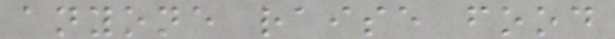anyone raise food
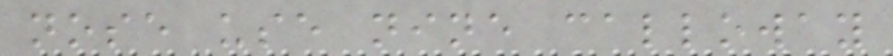nose use nine calloway
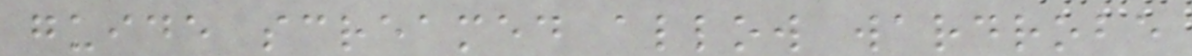guide screamed allow wardrobe
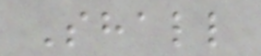Shall
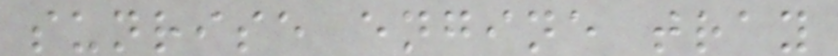sunrise engine tray
